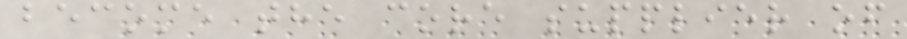become the core supplier of
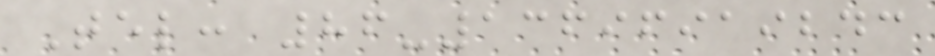Tel: 86-13696919243
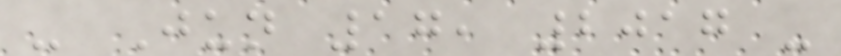- Jun 17, 2017 -
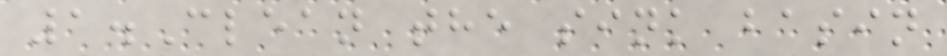1.Clean the sink basin
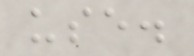use.
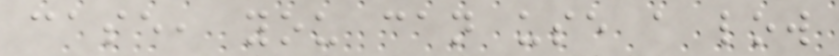case, you can use a low
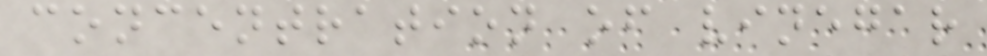concentration of vinegar
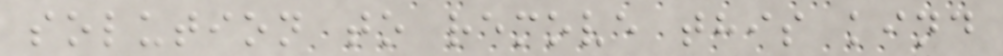solution to remove this kind
